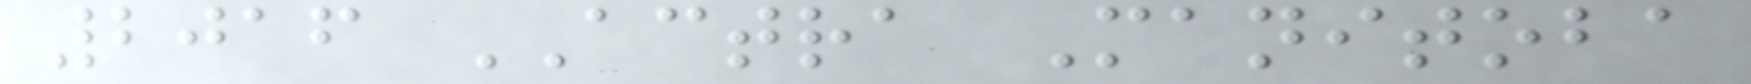2016 ACTRA Manitoba
